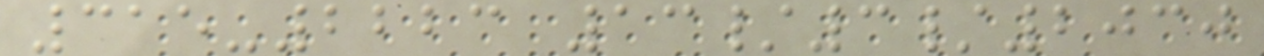315-2223 13/3/2030
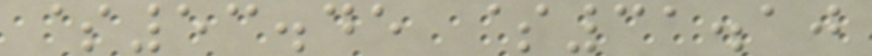$53.45 $31.10
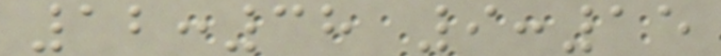12:38 9:15
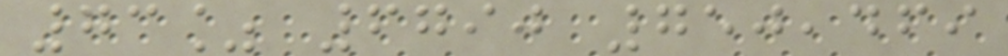73% 6790 750,469
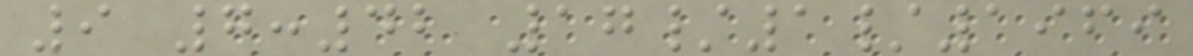9 7:42 17/1/1969
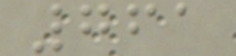761
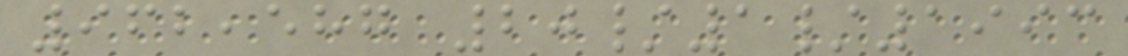962,587 20/1/1993
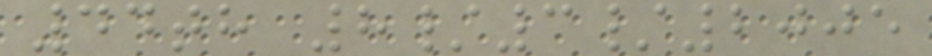44th 8/3/2005
